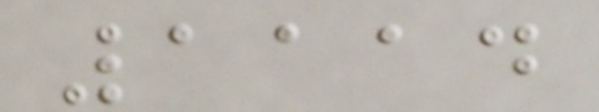1114
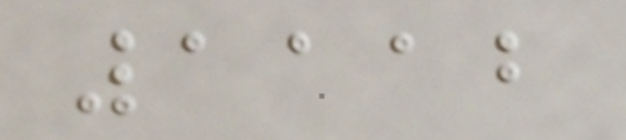1112
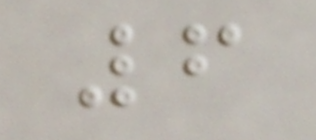6
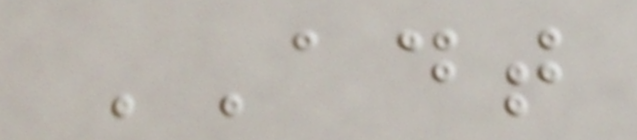ADT
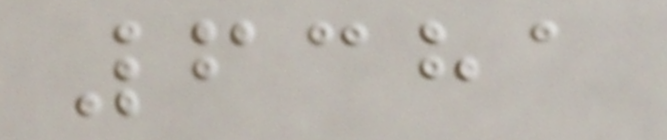6381
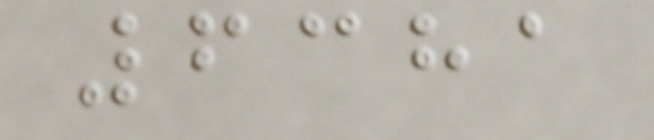6381
